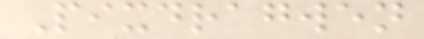Pixdragwen
